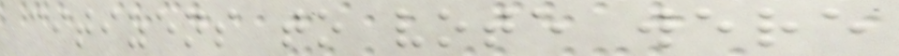citizens to vote were
